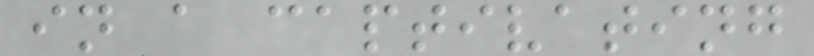in a captivating
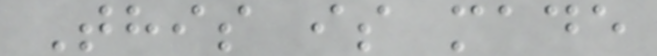This is made
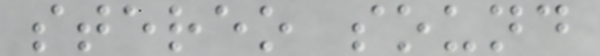stereo sound
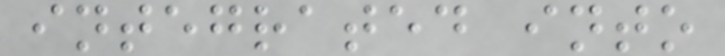integrated into
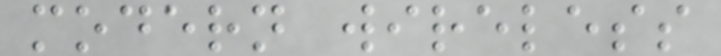modern wireless
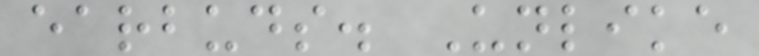earbuds. Unlike
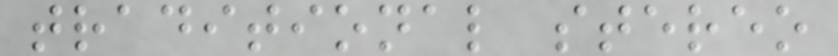traditional stereo
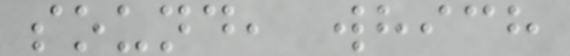sound, which
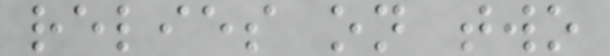relies on two
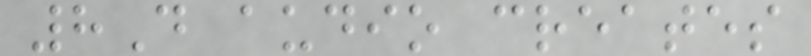8D audio creates
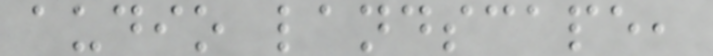audio landscape,
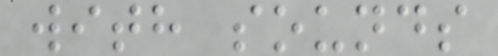with sounds
